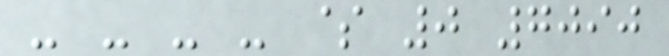- - - - $ 0 7090
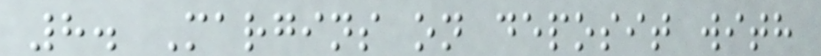8. Margins on deposit with
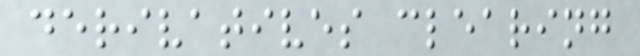derivatives clearing
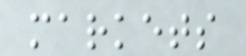markets
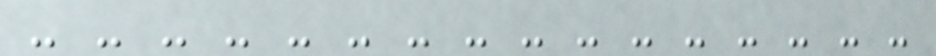- - - - - - - - - - - - - - - -
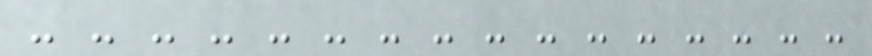- - - - - - - - - - - - - - - -
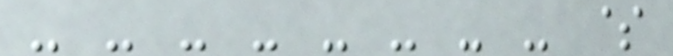- - - - - - - - $
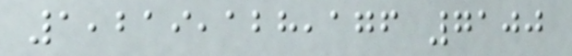1,219,128,176 7100
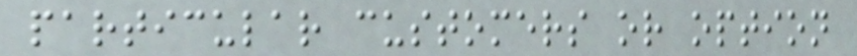particular customers or option
